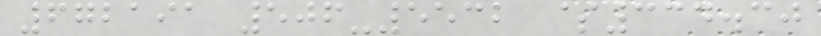672191 506-5532 $334.30
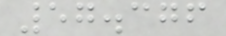57.376
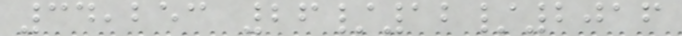34,253 26/12/2016
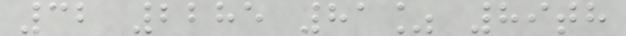32 2285 81% 89th
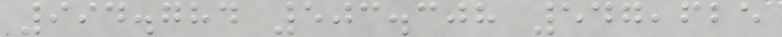994.784 503.308 547,625
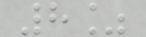8%
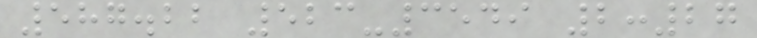587.22 523-3549 2:27
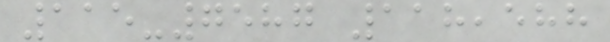115-7587 118,588
